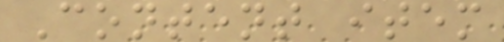Content item
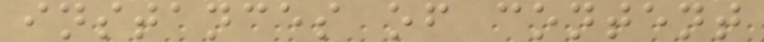instances of content
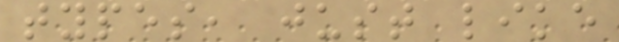types, just like
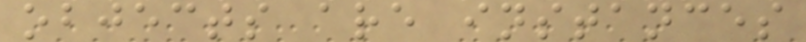objects are instances
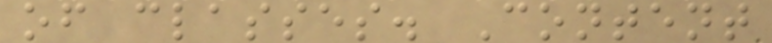of classes. Content
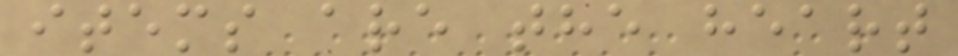items are the heart
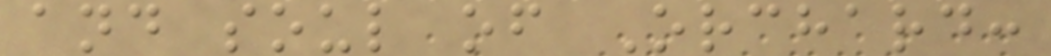and soul of Orchard:
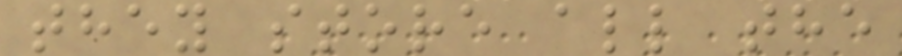they store all the
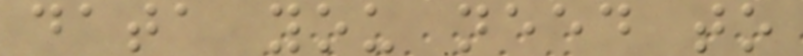data you need to
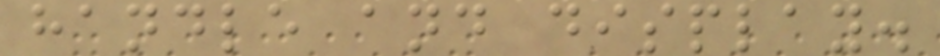handle and display.
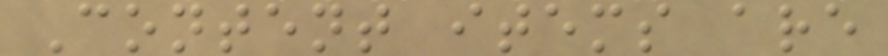Content items are
